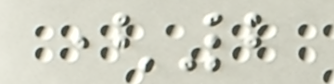(2
